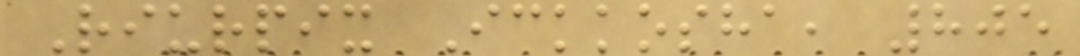Riurpix Ickkosha, 805
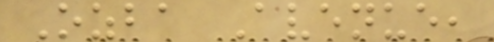Ozba Avenue,
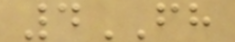4FH
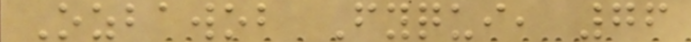Ozbawob Fyqui, 76
